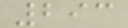293
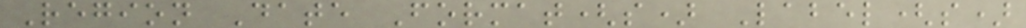Region Date Format(s) Label(s)
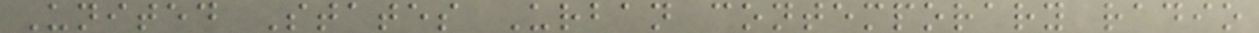United States Urban contemporary radio
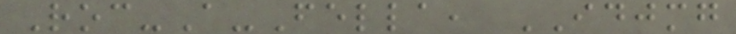Roc-A-Fella, IDJMG
